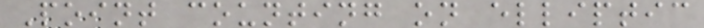Point counting on elliptic
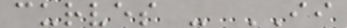curves - II
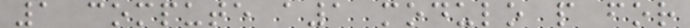1 compute a1 modulo p for
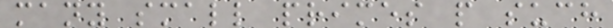many small primes p such
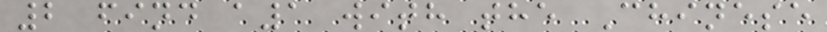2 find a1 with the Chinese
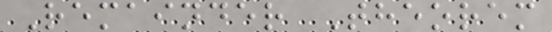Remainder Theorem
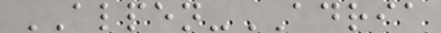ALPEN-ADRIA
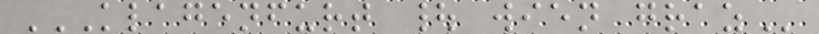KLAGENFURT | WIEN GRAZ
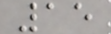15
